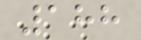188
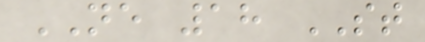NE 18 ST
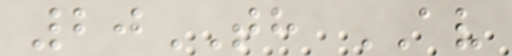20TH AV
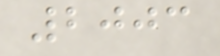2003
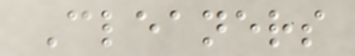Cleaners
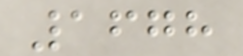1678
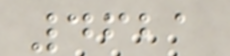4621
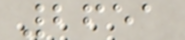2651
